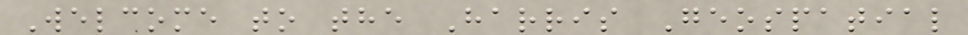Welcome to the Harris Geospatial
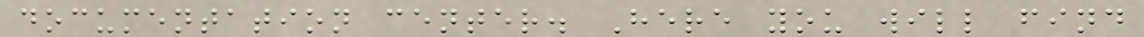documentation center. Here you will find
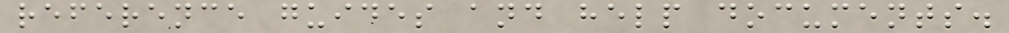reference guides and help documents.
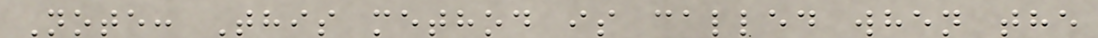Note: This method is called when the
